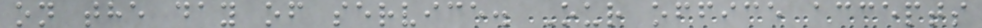on the day of service. Our office accepts
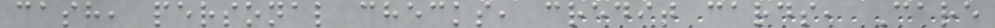cash, personal checks, credit cards, Care
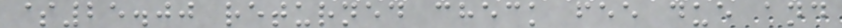$25.00 returned check fee due and
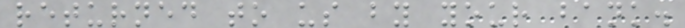returned to us by your bank.
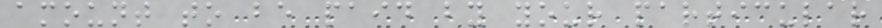amount to be paid by your particular
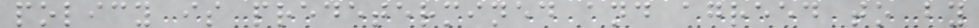policy is predetermined and agreed to by
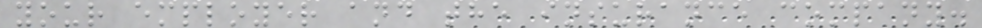your employer and the insurance company.
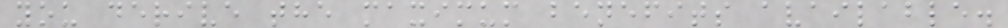you derive the maximum benefits available.
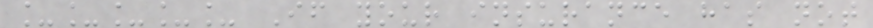_____ If your insurance has not
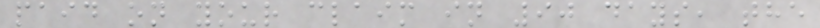paid on your claim in 90 days, the
